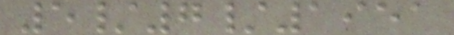5/7/1951
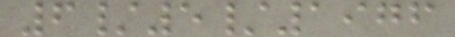6/5/1976
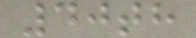40th
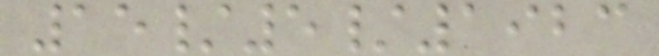15/5/1923
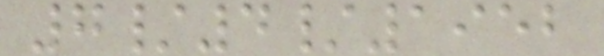7/4/1952
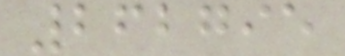262795
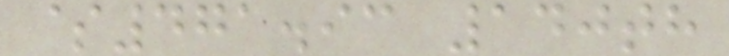$471.93 140th
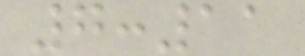7:11
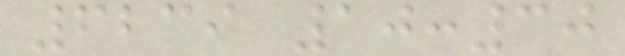6239 10:30
